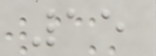15
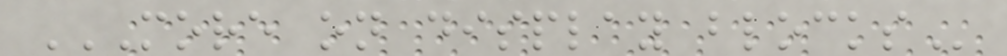MORE ON DISPLAY BLOCKS
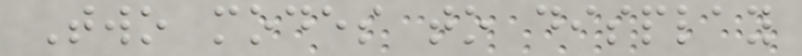Two modes to display
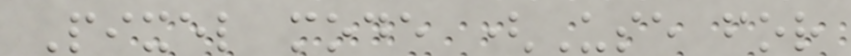Pixel mode (Use for
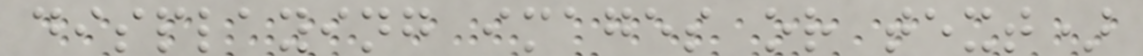displaying images or text)
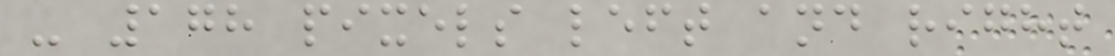- 178 pixels left and right
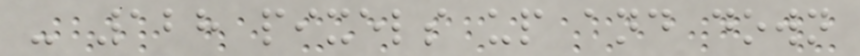- 128 pixels up and down
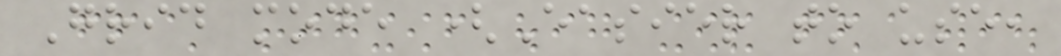Grid mode (Easier to use,
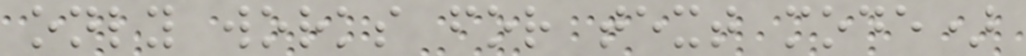only works for text mode)
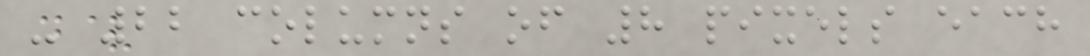- 22 columns of 8 pixels each
